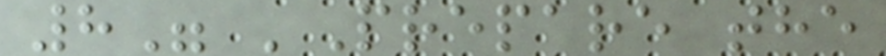8" 'Prepare the
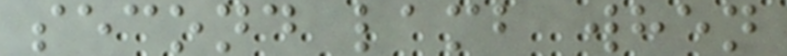second lamb when
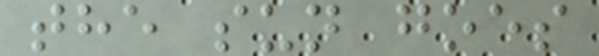the sun goes
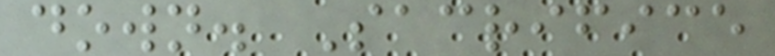down. Sacrifice
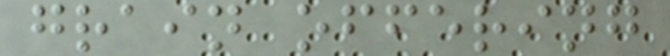grain offering
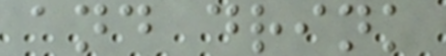and drink
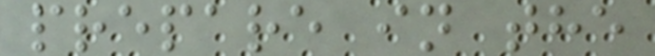prepare in the
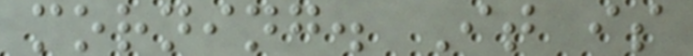morning. It is
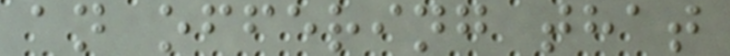an offering that
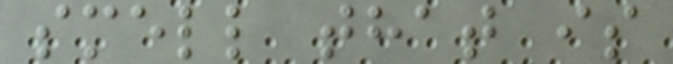smell that is
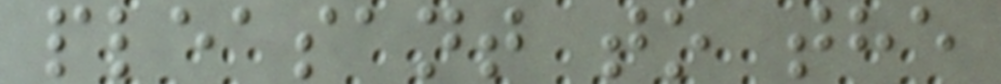pleasant to the
